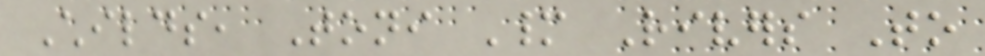Childs, Toni Many Rivers To
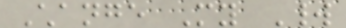Change My World
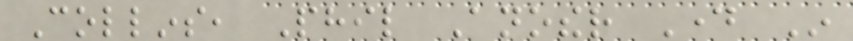Collins, Phil Another Day In
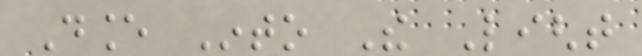Dance Into The Light
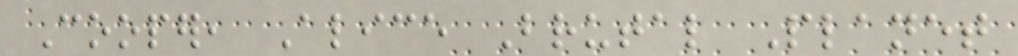Cooper, Alice Brutal Planet
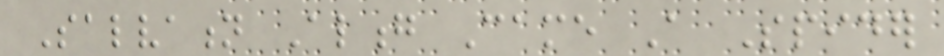Salvation Along Came A Spider
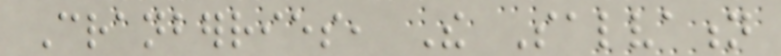Cranberries, The Salvation
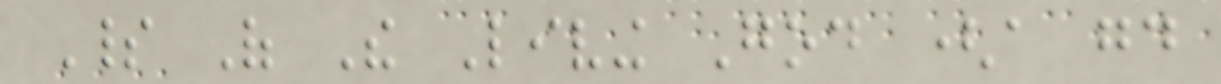Spirit Of The Living God (a good
